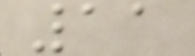11
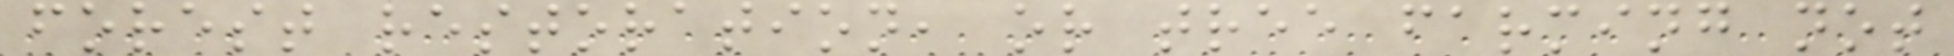forest restoration, or tree farming not
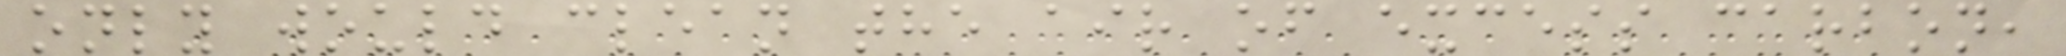only would clean the air of excess carbon,
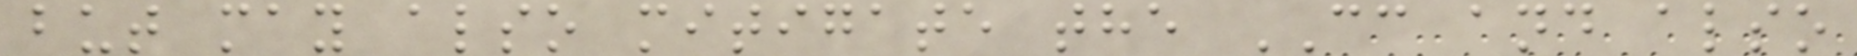but may also mitigate the CC and also
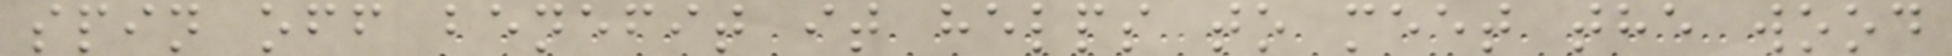spin off benefit it helps to meet the wood
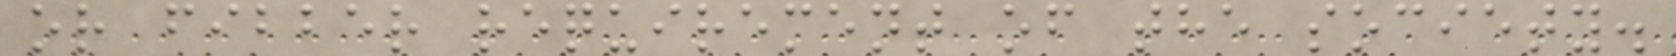or fibber requirement of the society.
